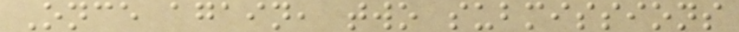Once again, two submissions
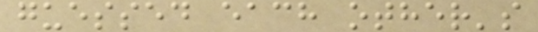guessed each other's
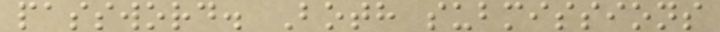password. Both submissions
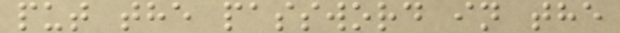put the password in the
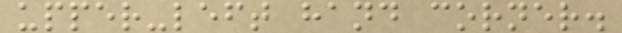upper-left hand corner.
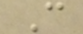C
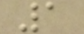1
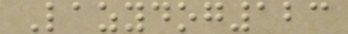Lazydog123
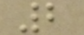2
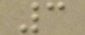3
